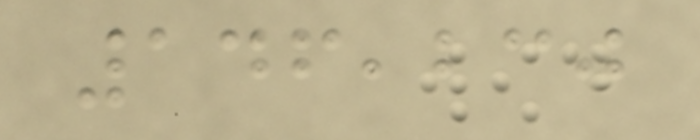146,230
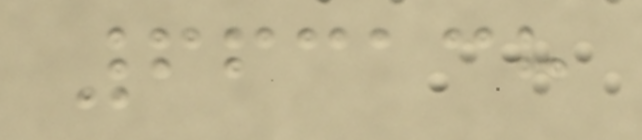663138
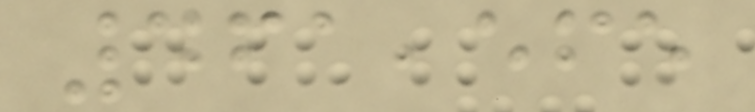461,565
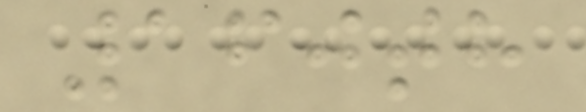160th
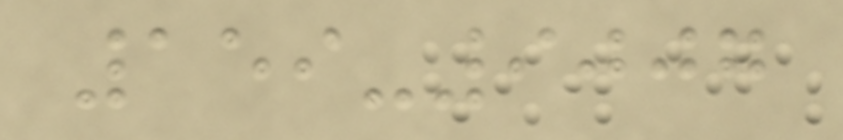159-9007
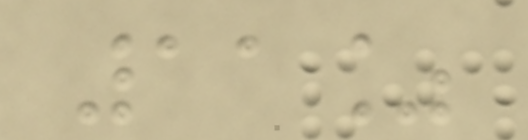11%
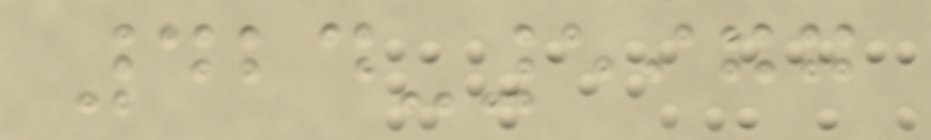424-5977
